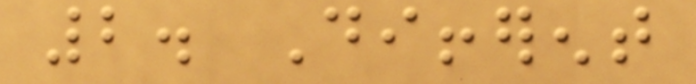2. Different
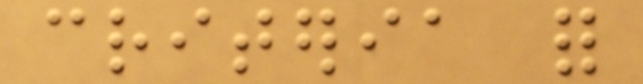criteria for
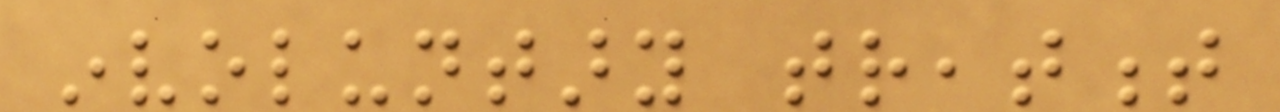involuntary treatment
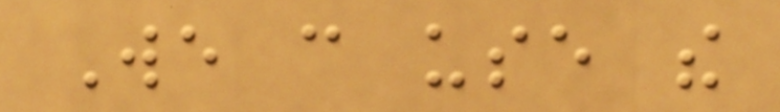We can use the
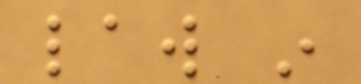law in
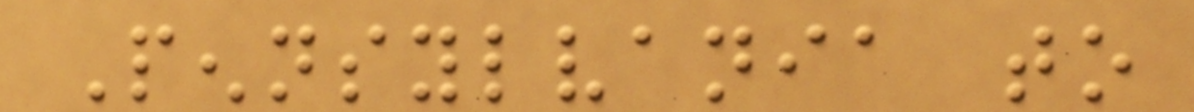Pennsylvania to
